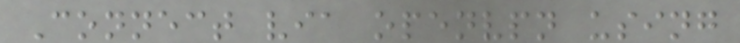Connect via openvpn using
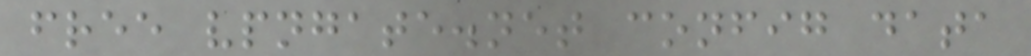free vpngate.net config data
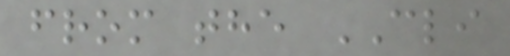from the CLI
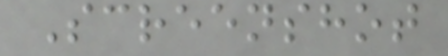Screenshot
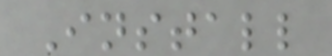Install
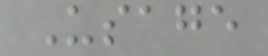Usage
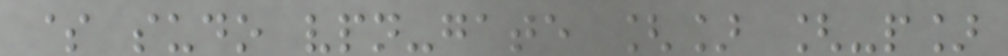$ sudo vpn-gate [] [-p]
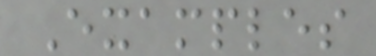Examples
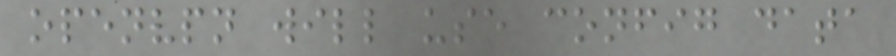openvpn will use config data
